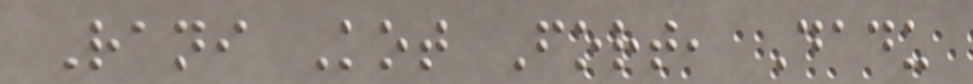Rani Kot Fort, Dadu
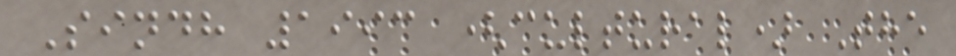Sindh 1993 (cultural) The
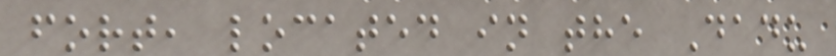fort, located in the Dadu
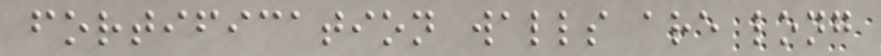fortification walls are long
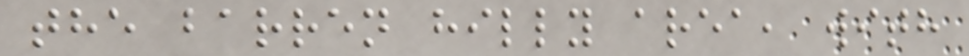the barren hilly area, with
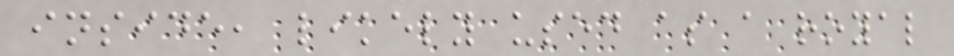inside, likely used as a royal
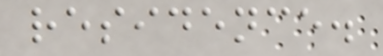residence.
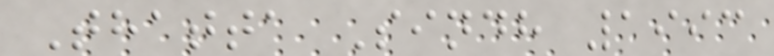Thatta Sindh 1993
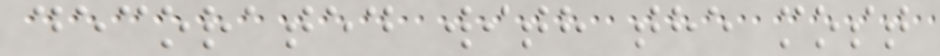decorated with the most
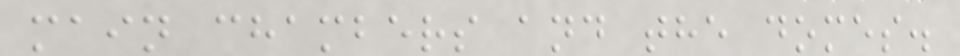main chambers and the domes.
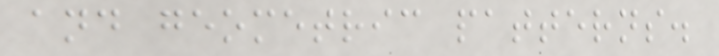and geometric patterns.
